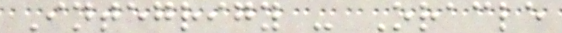Integrigy - Oracle
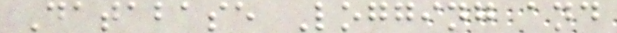Database Logging and
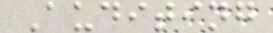Auditing
